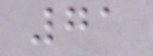71
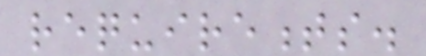requirements.
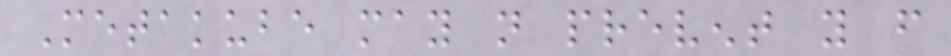Metakube may not prevent you from
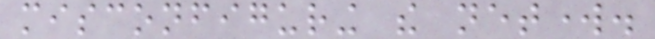misconfiguring the network.
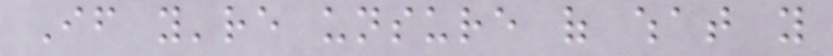If you're unsure of what you
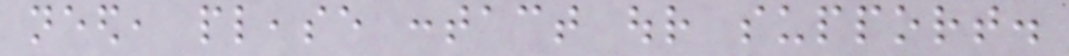need, please contact our support.
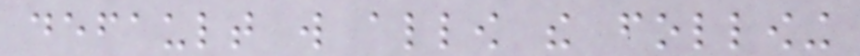default will allow the following
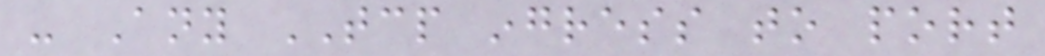- Any TCP ingress to port
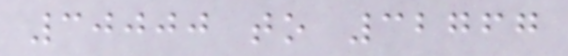30000 to 32767
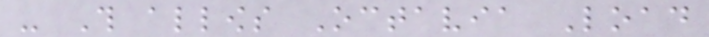- This allows Octavia Load
